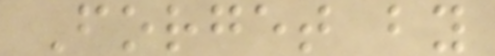Forget by
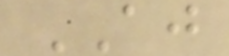AJ
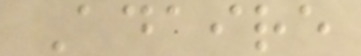Adaire
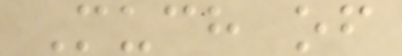Much of
